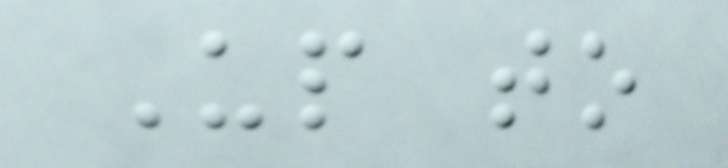Up to
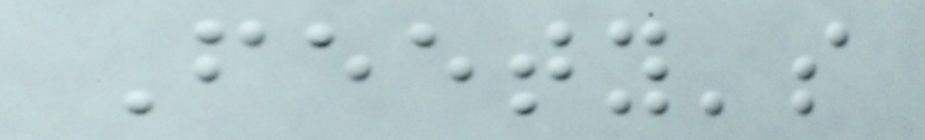Feety's
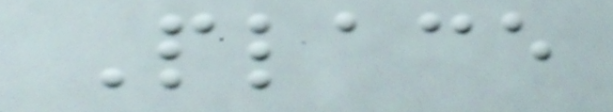Place
